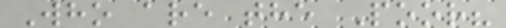Who are the Poor?
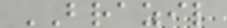BRAZIL
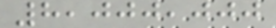8,000,000
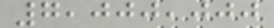7,000,000
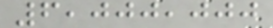6,000,000
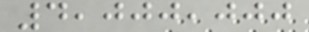4,000,000
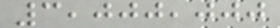3,000,000
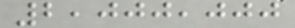2,000,000
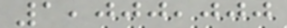1,000,000
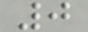0
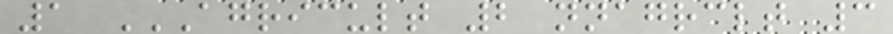1 AGRICULT 2 NNAGRCLT 3
